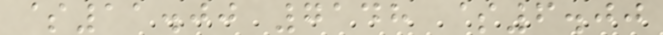$11.00 7148 $6.00
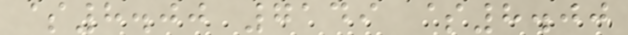$8.00 7149 $8.00
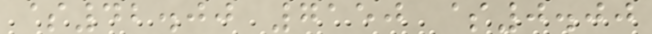$42.00 7150 $0.00
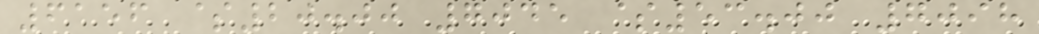6156 $20.00 7045 $53.00 7098
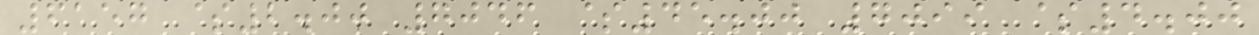6157 $2.00 7046 $45.00 7099 $4.00
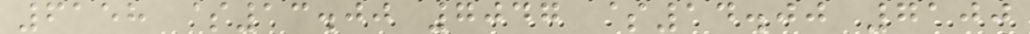6158 $13.00 7047 $14.00 7100
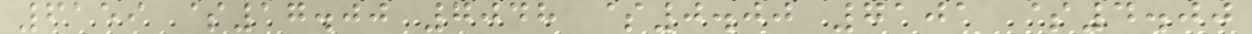6159 $17.00 7048 $0.00 7101 $4.00
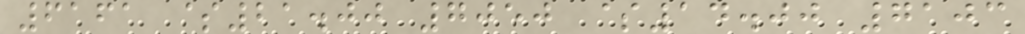6161 $21.00 7050 $14.00 7103
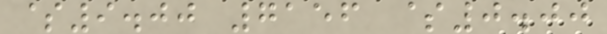$9.00 7156 $0.00
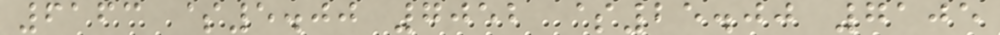6163 $5.00 7052 $25.00 7105
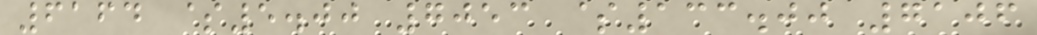6164 $5.00 7053 $133.00 7106
